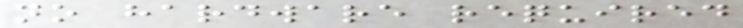no hardware required
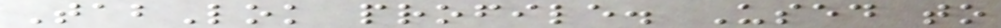TabLok profile. Used to
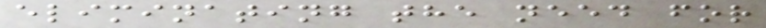eliminating the need for
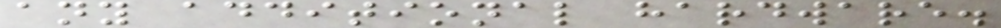any additional hardware.
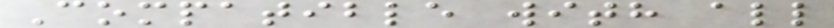Compatible with all
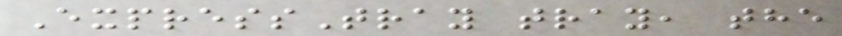ExpressTray tray, the
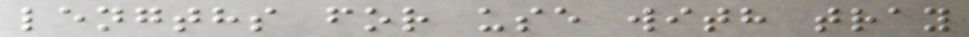lengths for use with tray
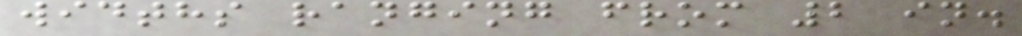widths ranging from 2 in.
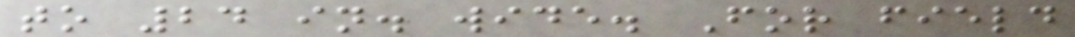to 24 in. wide. For field
